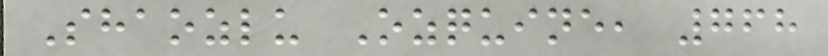Shaozlu Ozquine, 768
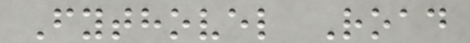Fythovel Road
